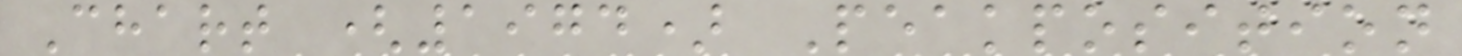Chart (1974) Peakposition
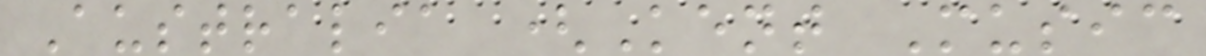Australia (Kent Music
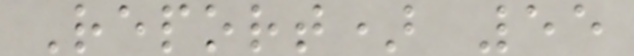Report) 55
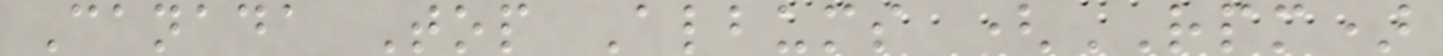Canada Top Albums (RPM)
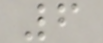6
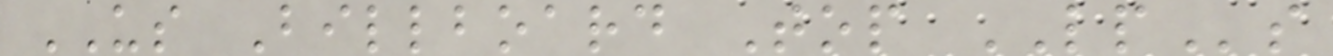US Billboard Top LPs
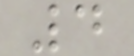4
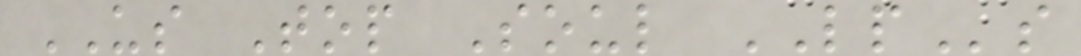US Top Soul LPs
